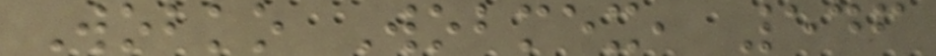Wobko Wobmex, 546
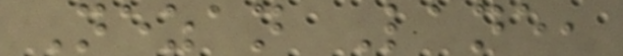Nezan Lane,
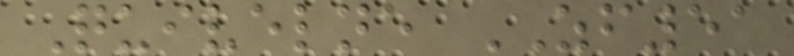Quivelne ZF51
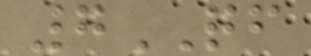7QF
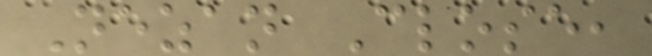Nezan Close,
